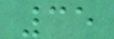35
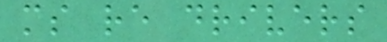ms re drivers
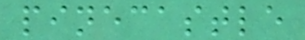pinecastle
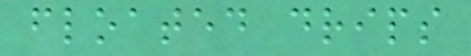floated drips
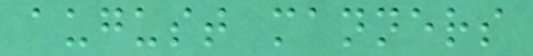august manners
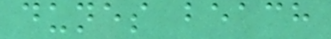dunes beach
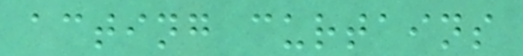acting curtains
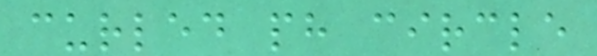curled ph circle
